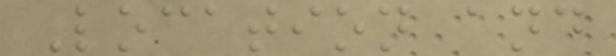Location and
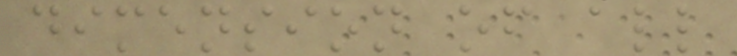dimension of all
